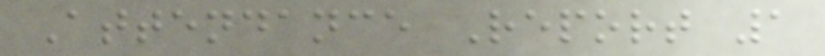Attendance Report 1
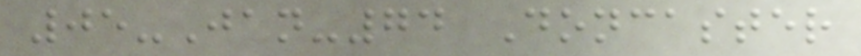05-Jan-74 Doncaster
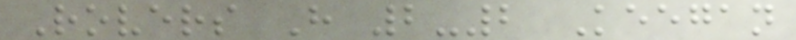Rovers H 2-2 Keegan
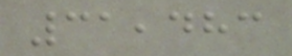31,483
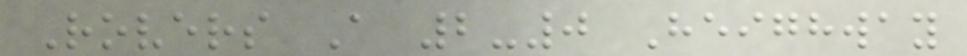Rovers A 2-0 Heighway
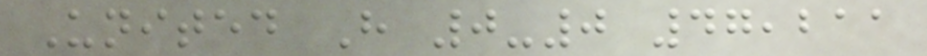United H 0-0 47,211
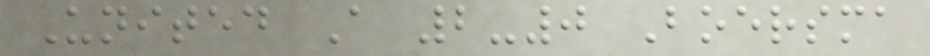United A 2-0 Boersma
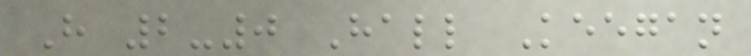H 2-0 Hall Keegan
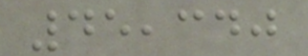45,340
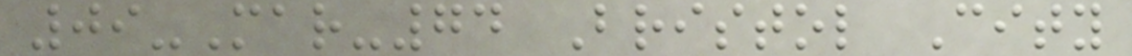09-Mar-74 Bristol City
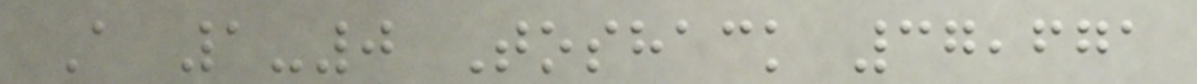A 1-0 Toshack 37,671
